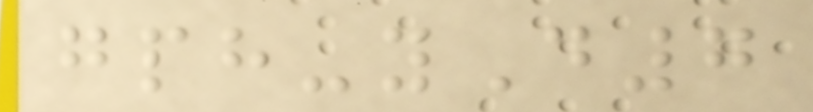gph-yD7
